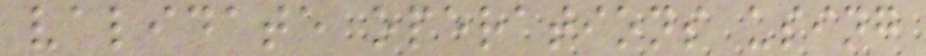validate operations using
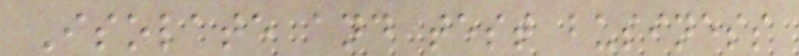Isolate and test business
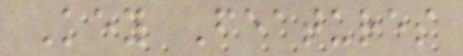Key Features
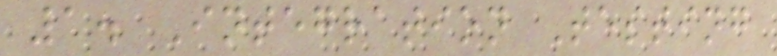1. Integration Testing
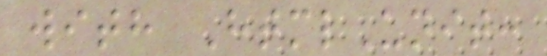with HtmlUnit:
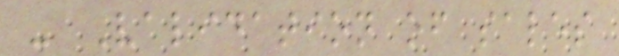- Validation of sales
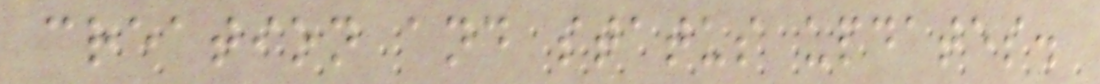creation and status updates.
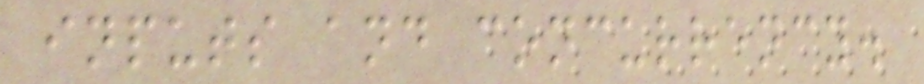inputs and concurrency.
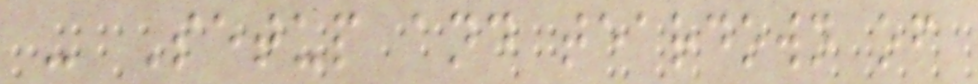- Setup and teardown of
